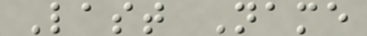Last Name
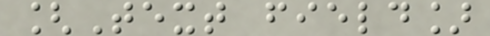[Text field]
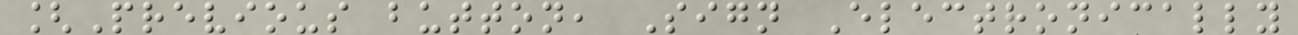[Previous button, Sign Electronically
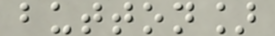button]
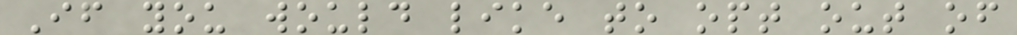If you would like to opt out of
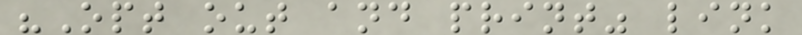"Opt out and print" link
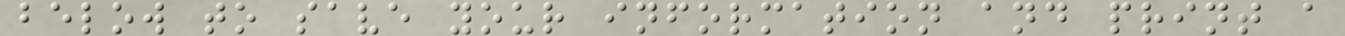below to save your information and print a
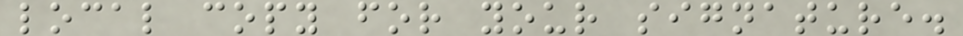local copy for your signature.
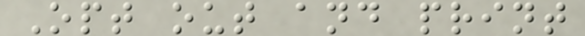Opt out and print
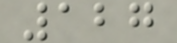127
